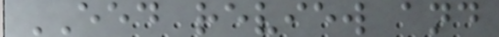EED review and
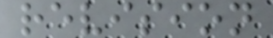revision
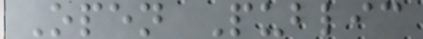Open Public
